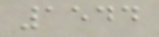1544
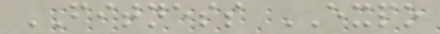FITNESS EXPO
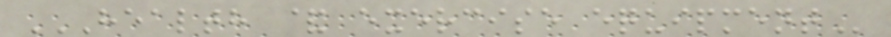HEALTH & EXERCISE EQUIPMENT
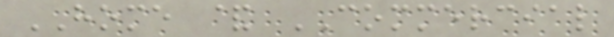HOME & COMMERCIAL
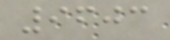9603
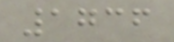1736
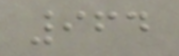964
